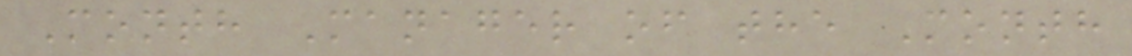Month Manager of the Month
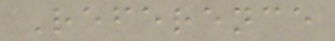Reference
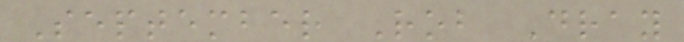September Rob Dray
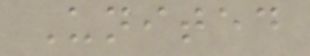United
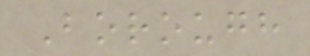Borough
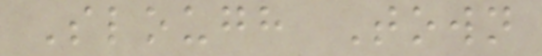Slough Town
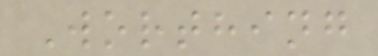Worthing
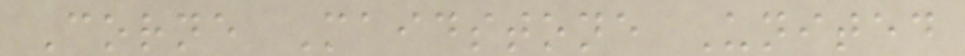Corne Maidstone United
